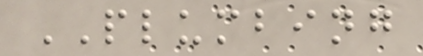PLUMBING
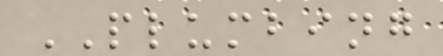PLUMBING
